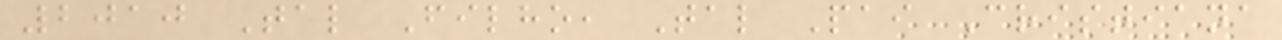2010 Tal Filho, Tal Pai Cristiana
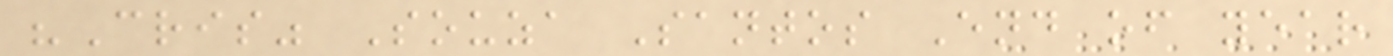"Cris" Souza Santos End of year
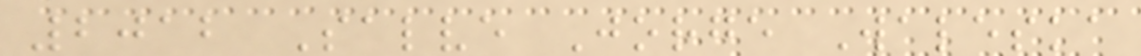2012 Salve Jorge Waleska
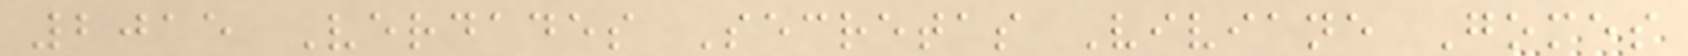2015 Verdades Secretas Viviane Gomes
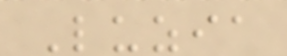Luzia
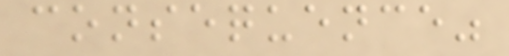consequence"
